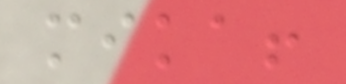mika!
